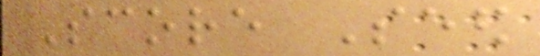Score Seed
